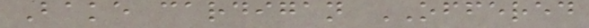Bake cardigan OFFERED
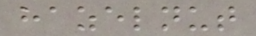hazelnut
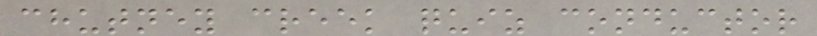chutney creek quiz conductor
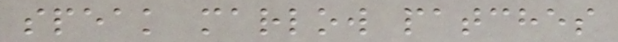speak marlow patches
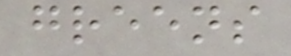greens
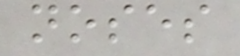noses
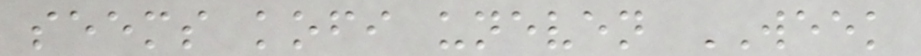seems kofi uneven WEEK
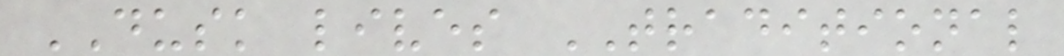DUSK lives TRADITIONAL
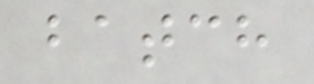batch
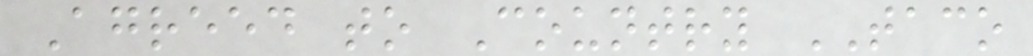Agreed to Country TACO
